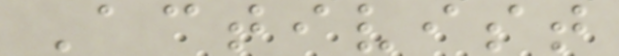Activist
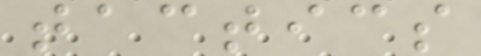tactics
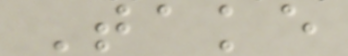Take
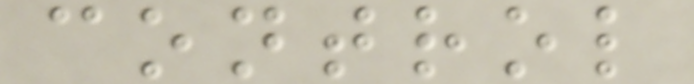control
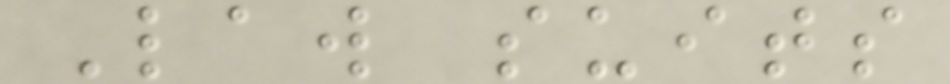Law suits
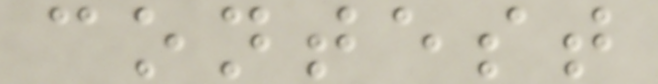contest
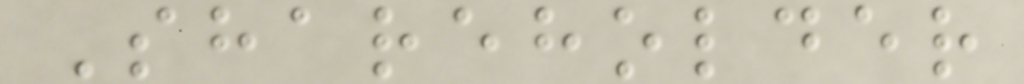Shareholder
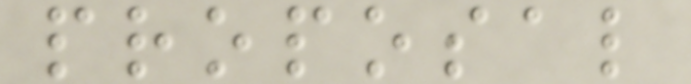proposal
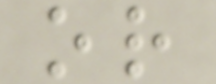or
